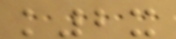k2x
